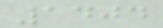1404
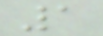1
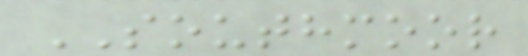SOUTHMOOR
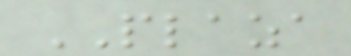PLAZA
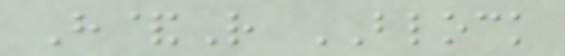H&R BLOCK
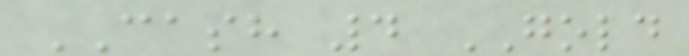CASH 4 GOLD
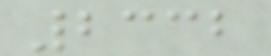2332
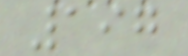197
